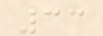33
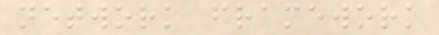network framework
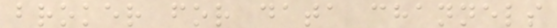broker for data channels
